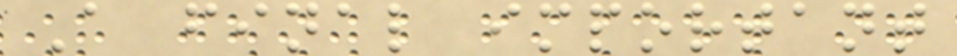A final important
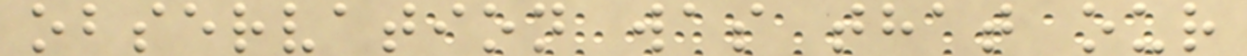observation was that our
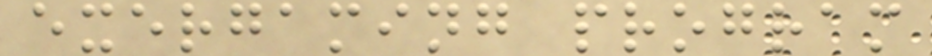exergaming program
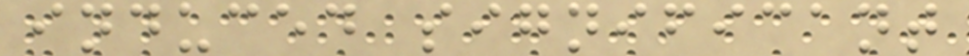induced significant
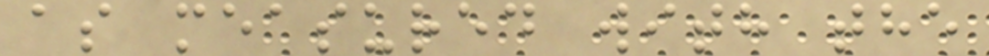as measured with the
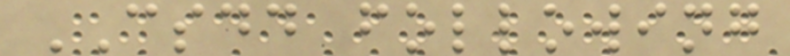CSDD following
